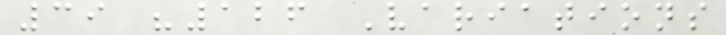39 "126 Variations
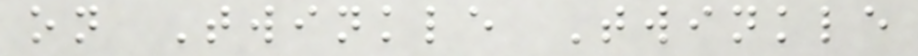on Twinkle Twinkle
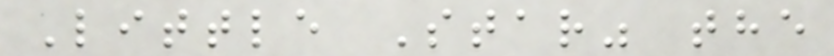Little Star" the
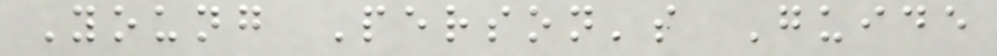Young Person's Guide
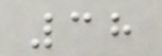38
